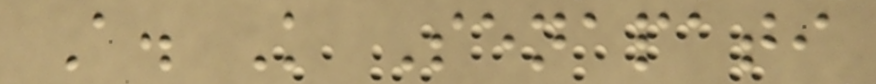A. K Senapati
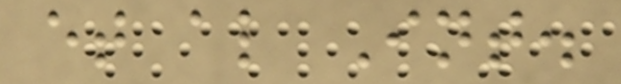et al Int.
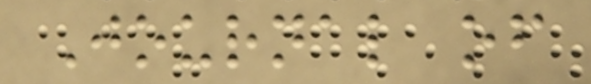Journal of
